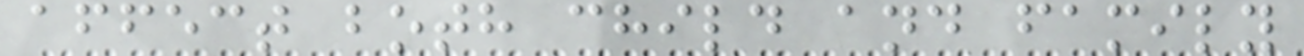affect both child and family
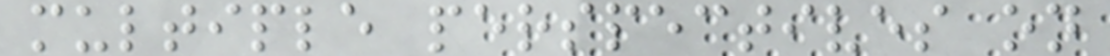multiple perspectives on
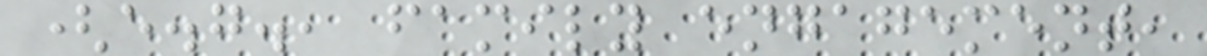(e.g., family engagement,
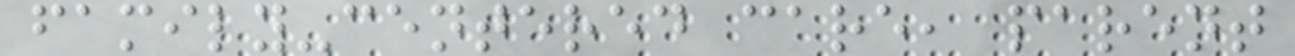family-centered care, parent
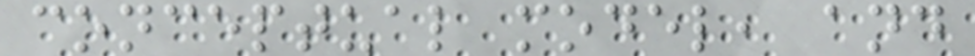conceptual model, and
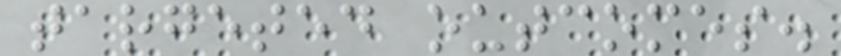targeted outcomes.
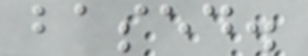based.
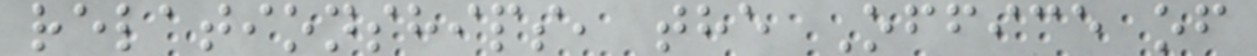relationships, the Office of
